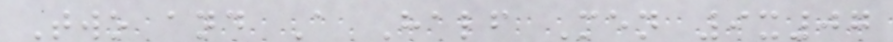Two and A Half Men 9x07
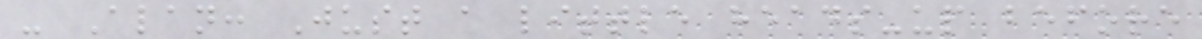- Alan: Just a little heads-up before
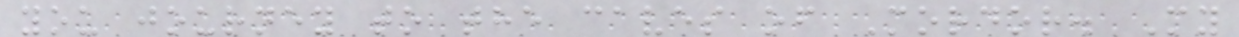you journey to the caves of Mordor. My
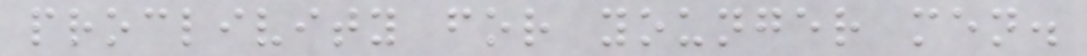proclivity for younger men.
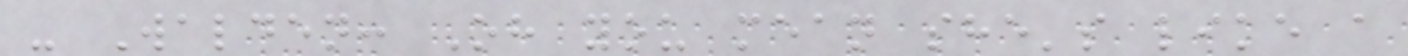- Walden: Oh you mean she's like a
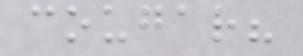cougar?
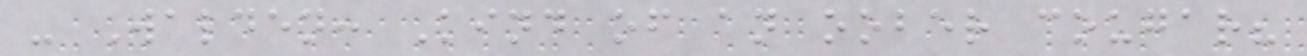- Walden: Kind of an oober cougar?
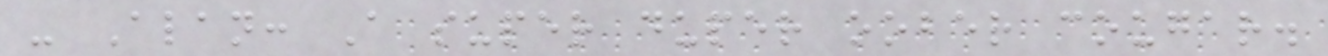- Alan: A super duper oober cougar.
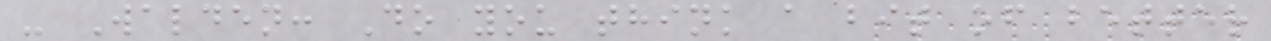- Walden: Do you think a bit of better
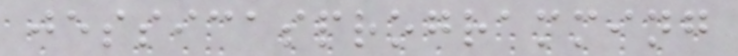jessicasprogramming
